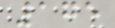175
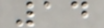14
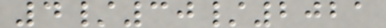4/30/2021
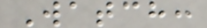Watch:
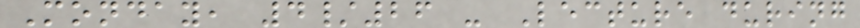Monday, 4/26 - Lecture during
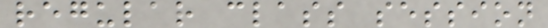regular class session
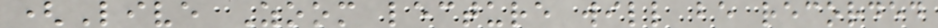(Live Zoom lecture will be recorded
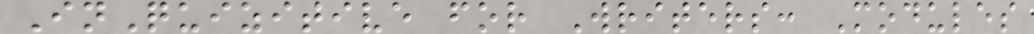InQuizitive for Writers: Modules
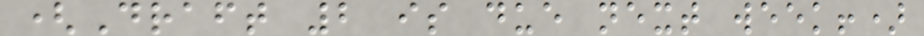(Draft 2 is due next week!)
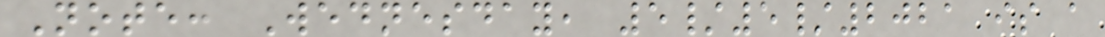Note: Wednesday, 5/5/2021 is a
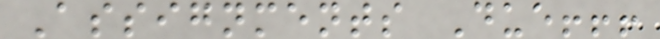Assignments Due!!!
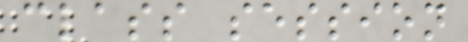class session
